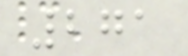271
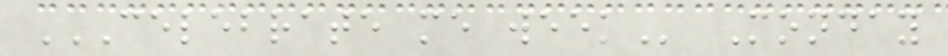CELEBRATE ME WEEK Monday
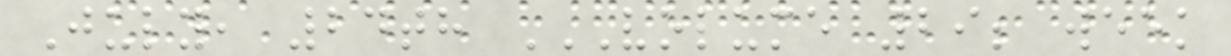July, 24th VOLUME 29; WEEK
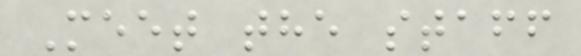Meet the staff
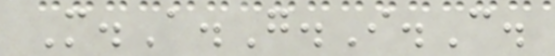M.A.G.I.C.
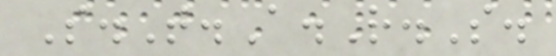S.T.A.R.S.
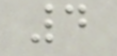4
